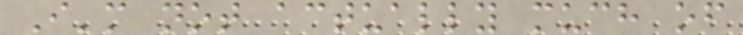I'm not actually much of
